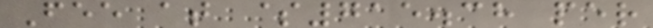Fee at $715.38 per
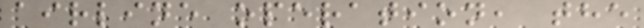airline operation, the
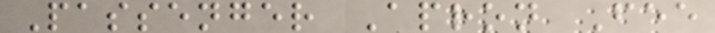Passenger Apron Fee
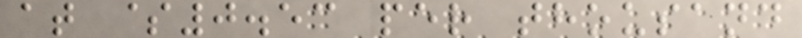at $0.53 per thousand
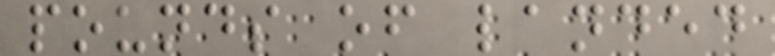pounds of landed
